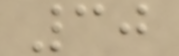30
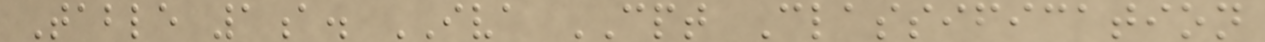Table 1a. IVA CPT Classification
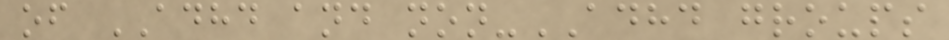of ADHD and non-ADHD groups
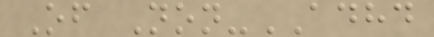Of Non-ADHD
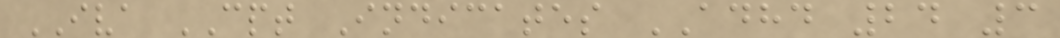IVA CPT Indicates ADHD 24 3
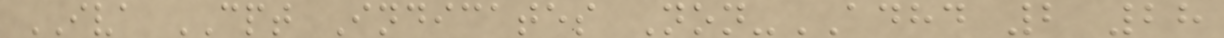IVA CPT Indicates Non-ADHD 2 28
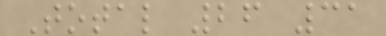Total 26 31
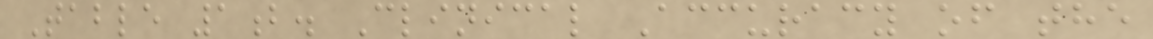Table 1b. Clinical Accuracy of the
